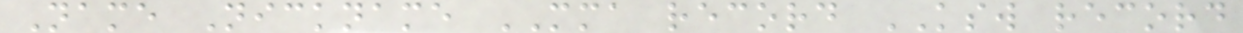Name Nickname MMA record KSW record
